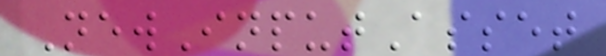NewInputAsset
